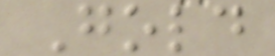Gold
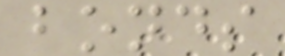bonds
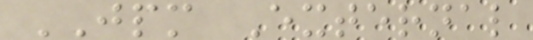JPM External
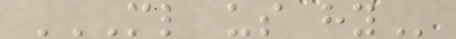ML US HY
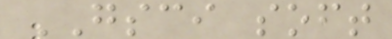GSCI soft
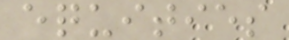equities
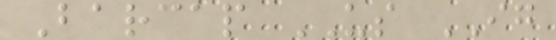Barcap US IG
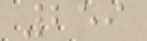259
